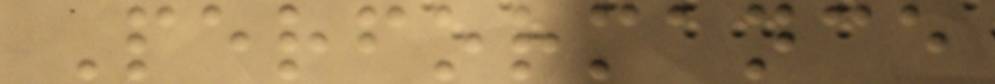Performance
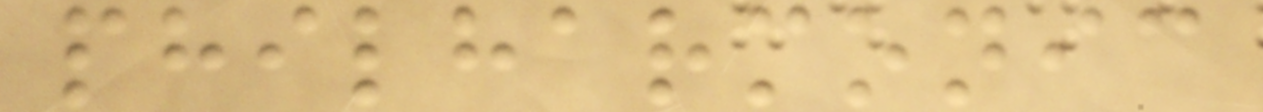philharmonic
